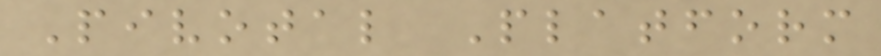Pivotal Platform
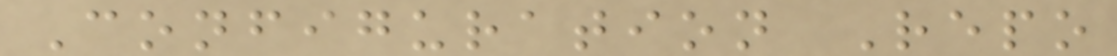Configuration Repo
